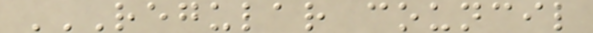REGULAR COUNCIL
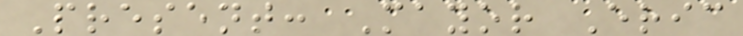Present: Mayor Eric
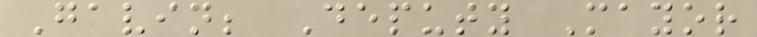Gavin; Deputy Mayor
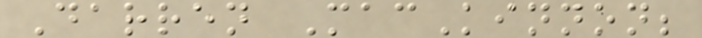Darren MacKinnon;
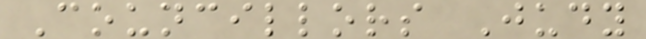Councillors Judy
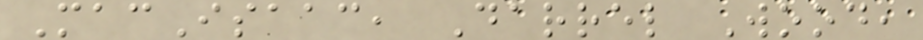MacIsaac, Darrel Wood,
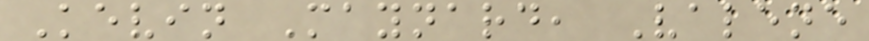Kevin Maynard, Valene
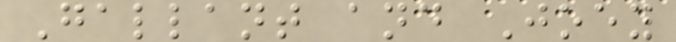Gallant and Joey
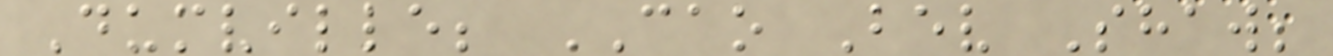Dumville; CAO Bev Shaw;
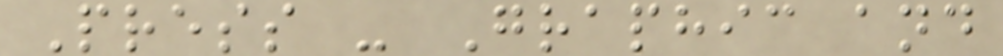Press - Graphic and
